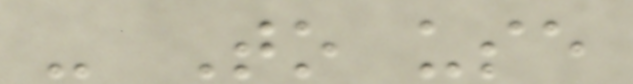- To use
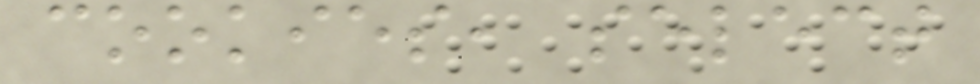cookies, select
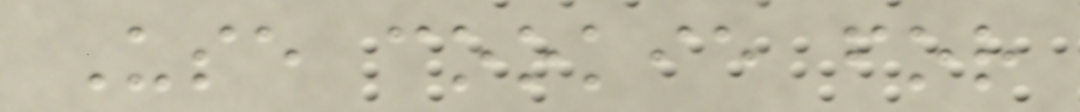Use cookie for
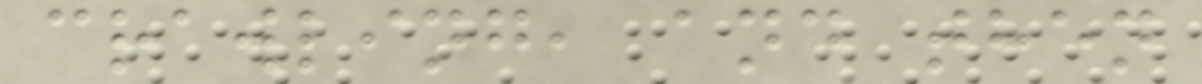crawling, and then
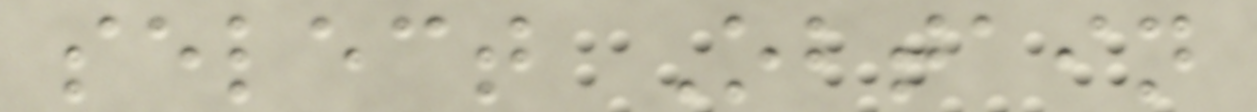select Obtain
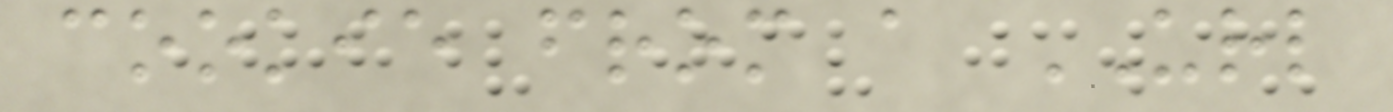cookie from a URL
